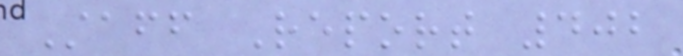Staff Report 402
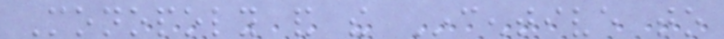Monopoly and the Incentive to
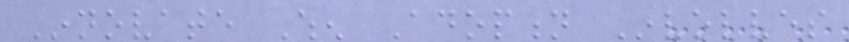Innovate When Adoption Involves
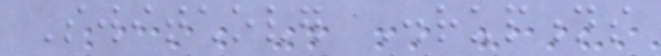Switchover Disruptions
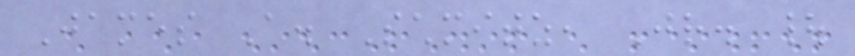James A. Schmitz, Jr. |
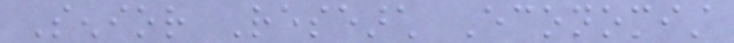Senior Research Economist
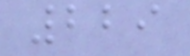229
